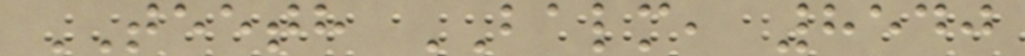TEETH BALM, 8540
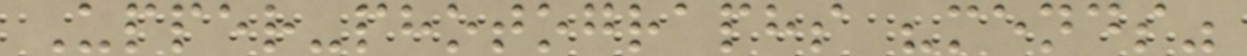Upper-photographs "mends"
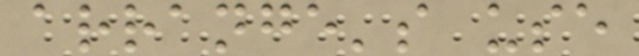arrange's use
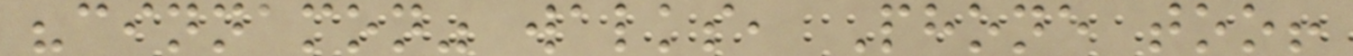"cinnamon" walks, Phone too!
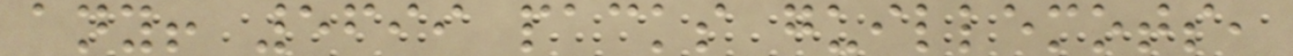any! 5699 packs guillemots,
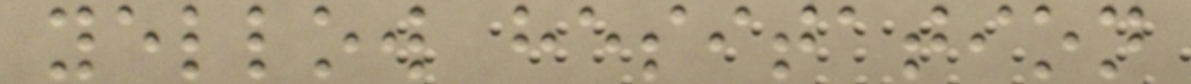yellow hesitation
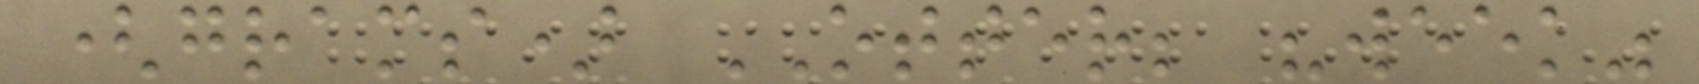(grams) OTTER; "week"
